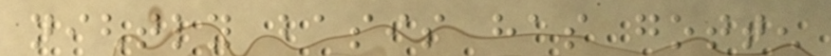nightly basis has gotten
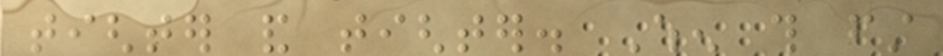tighter and tighter. When this first
